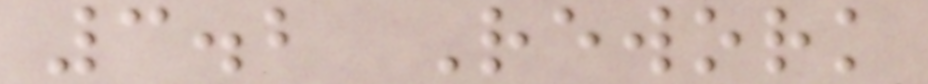3.2 Rework
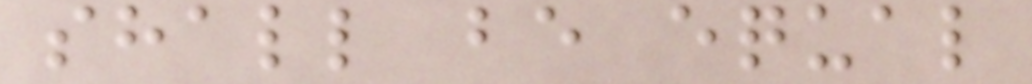shall be equal
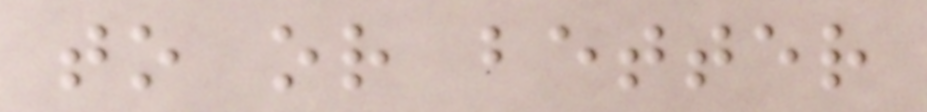to or better
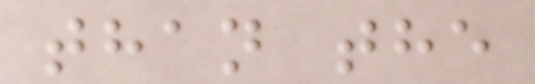than the
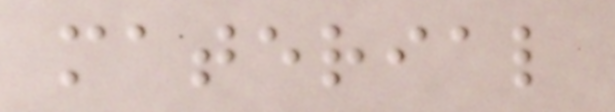material
